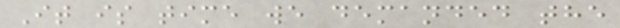It is time we demanded the
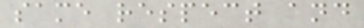same respect and
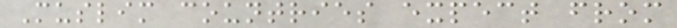Muslim countries expect from
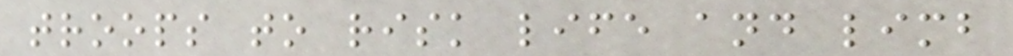troops to risk life and limb
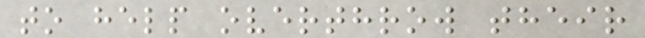to help overthrow their
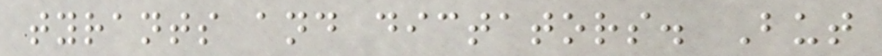tyrants and dictators. But
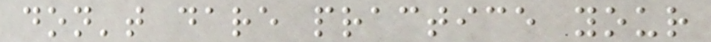don't dare practice your
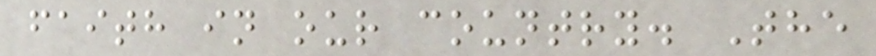faith in our country. The
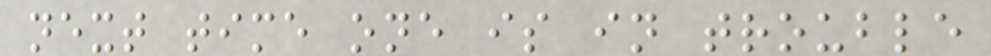next time one is in trouble
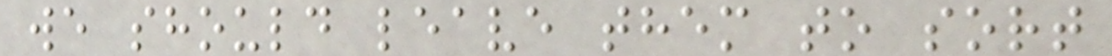we should leave them to sort
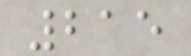215
